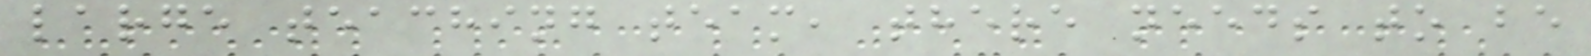large teaching team, there needs to be
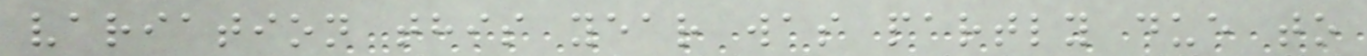variation this year was partly due to
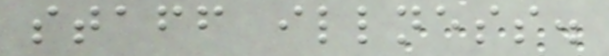staff illness.
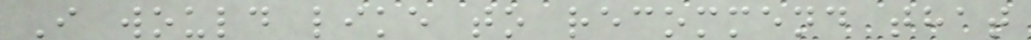I would like to recommend that
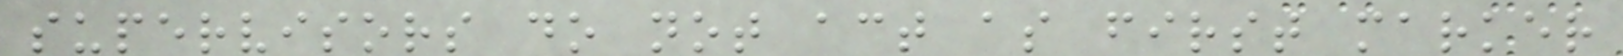supervisors do not act as first marker
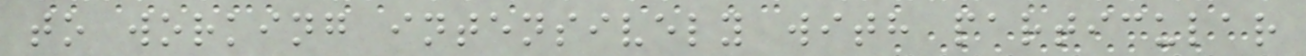to working intensively with particular
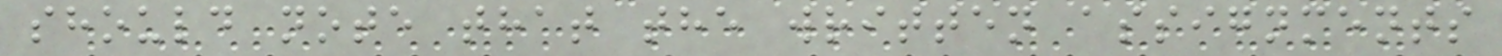should note that the written assignments
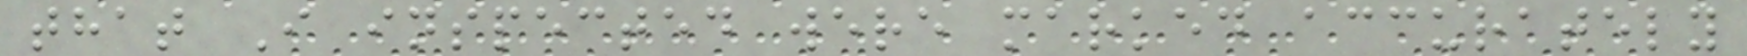that I inspected were marked accurately
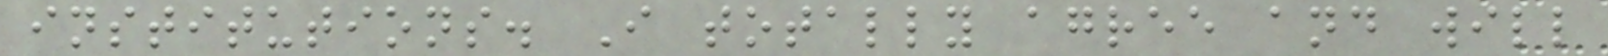institutions. I totally agree and will
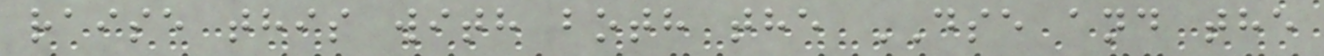raise this with both the DSE and the
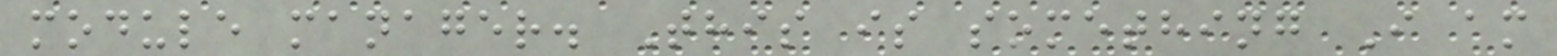module manager. This is something I am
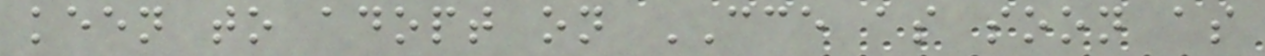keen to adopt on CCE as soon as
